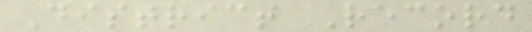District Record
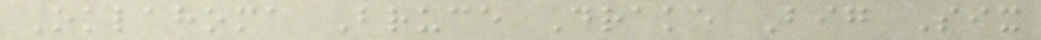Oklahoma Bruce Drake Big Six
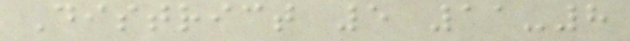District 5 11-8
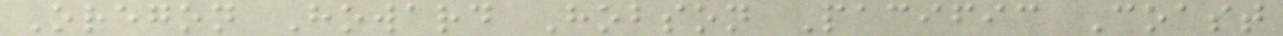Oregon Howard Hobson Pacific Coast
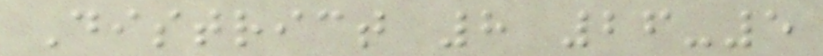District 8 26-5
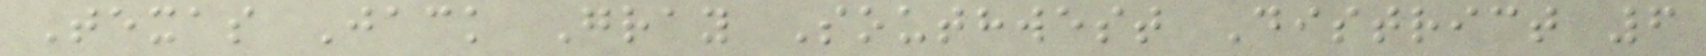Texas Jack Gray Southwest District 6
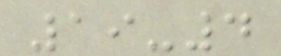19-4
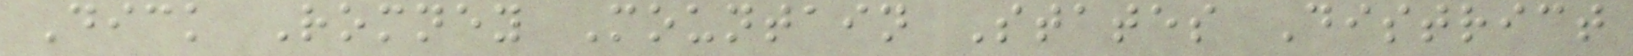Dick Romney Mountain States District
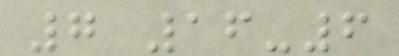7 16-6
